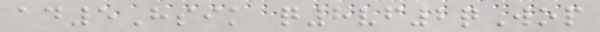ad5Hsik q8vf2qWop
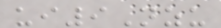ui9Nzu
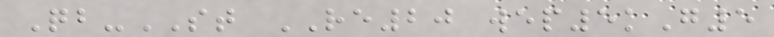Qb-ST RE20 wep5kG5
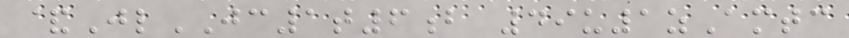&JlJC1t6b 49u1zAmtc
